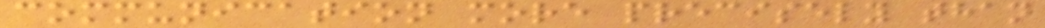communication more precisely than
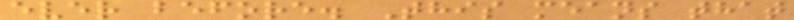ever before. This means that
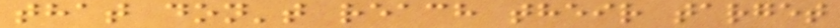that don't reach their target
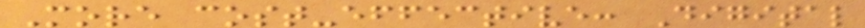More cost-effective: Digital
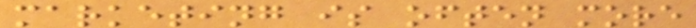marketing is often more
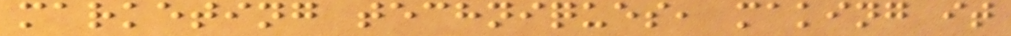marketing techniques, making it
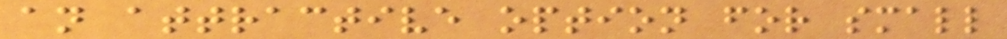an attractive option for small
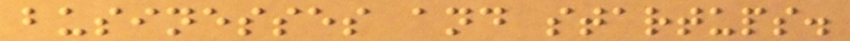businesses and startups.
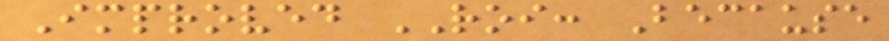Improved ROI: Because
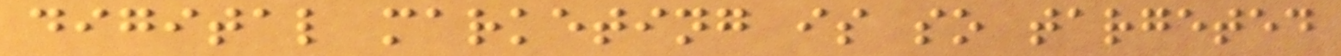digital marketing is so targeted
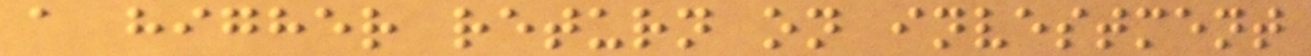a higher return on investment
